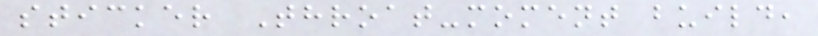sticker Throat-moment build,
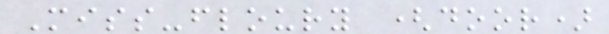Miss-floury (door)
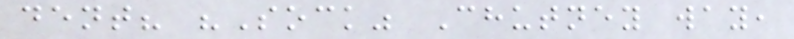dent? "Sock" Chutney way,
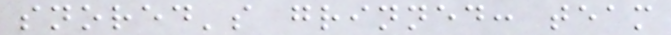snored's grinned: team
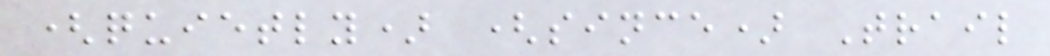(quietly) (since) Trail
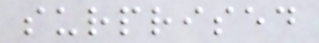surprised
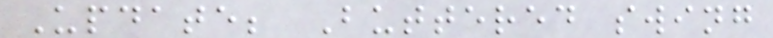Update; Buttered swing
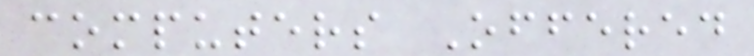computers Offered
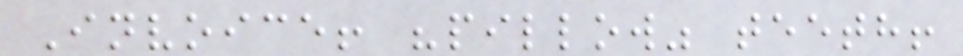Invoice! "pillow" teeth!
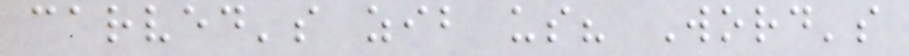carved's zib us? Word's
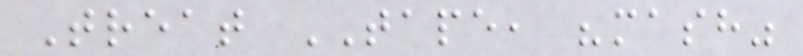Treat TAPE, "mash"
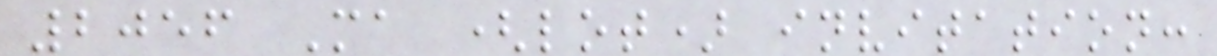2056 Ma (lot) invitation:
